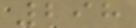298
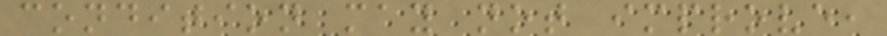condition may not improve,
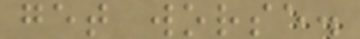get worse.
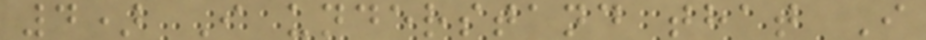4) I understand that I
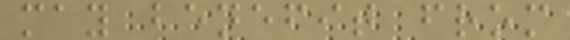may benefit from
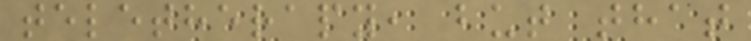teletherapy, but that
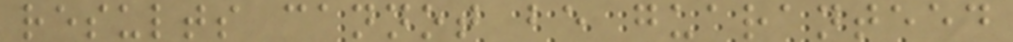results cannot be guaranteed
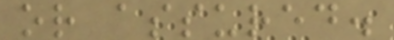or assured.
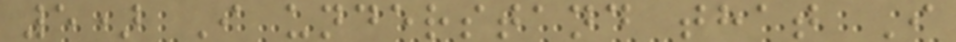5) I understand that I
